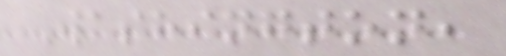Washington,
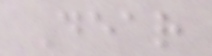Dear
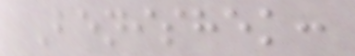Benishek:
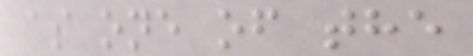as one of the
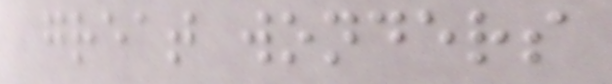great wonders
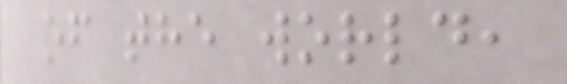of the world,
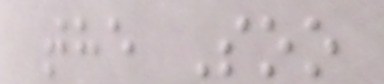the Soo
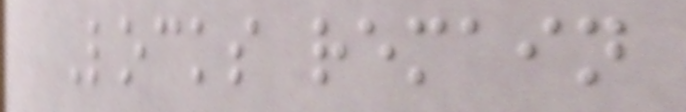Locks remain
